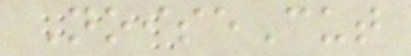NoiseCut
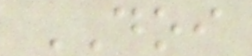DOI
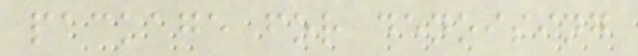package for denoising
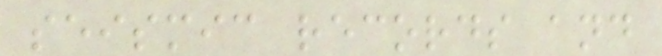seismic records and
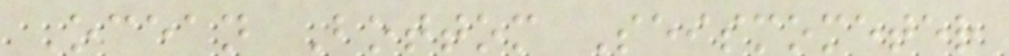Ocean Bottom Seismometer
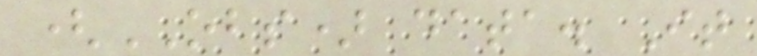(OBS) data. It
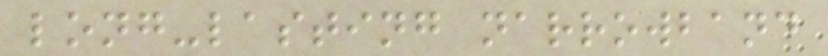long-lasting narrowband
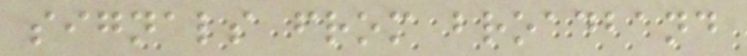signals from broadband
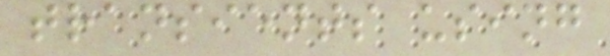transients using
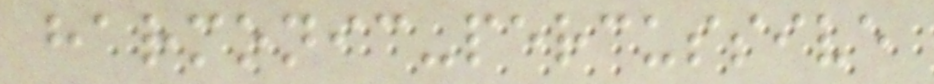harmonic-percussive
